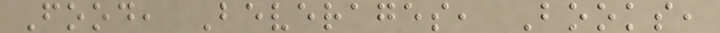Food, Beverages, Books,
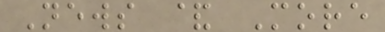News & More
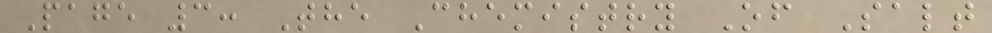Page 3: The Chemistry Of Salt
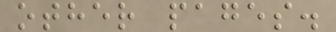other pages.
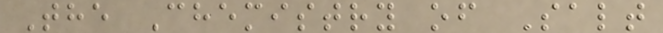The Chemistry of Salt
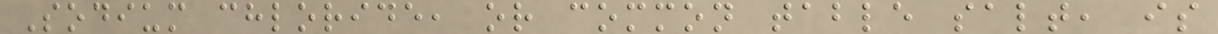Sodium chloride, or common table salt, is
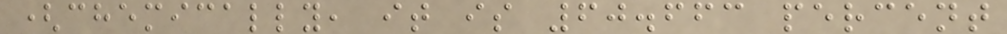(chemically, it is 60.663 percent
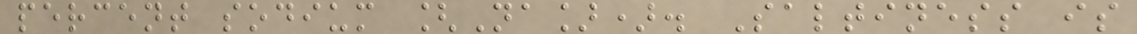percent sodium [Na]). Saltiness is
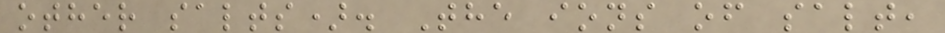other salts). The ions of salt,
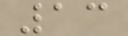13
